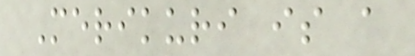Merikuri is a
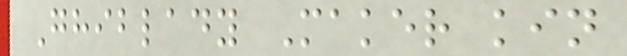Ghiblady Maker kin
